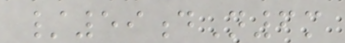/59dN6m
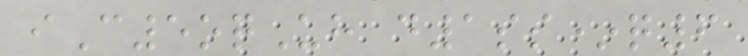iC5oqUh d1ss*q6
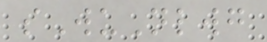sWuNlwg
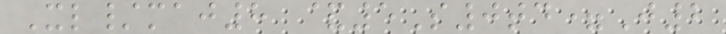Xl/maj8 &5S0td=J2
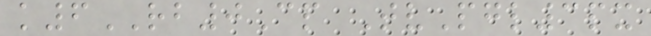k6RB0Cp TvPgl3px
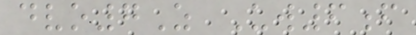dvo7Z Uw6f
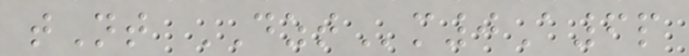tNt DZTm0A6p
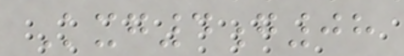Kxg4g08
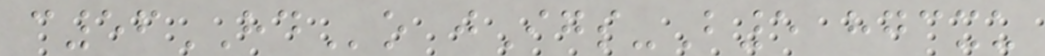c56HDo jIgs-B5 hgcxu
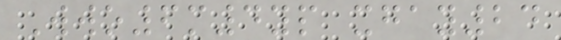Wwo6m4yp xgay24
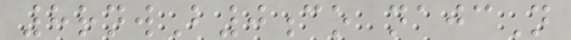8rnwB0co najcN
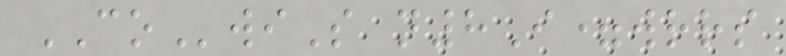COwiS n8I=wrrs
